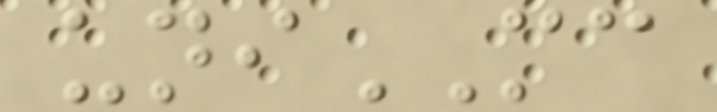uniMC
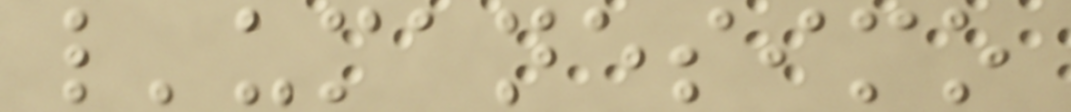l'umanesimo
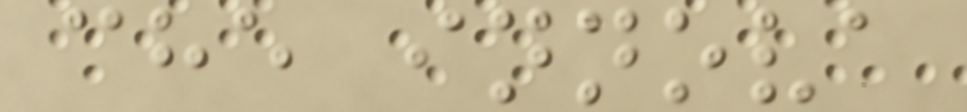che innova
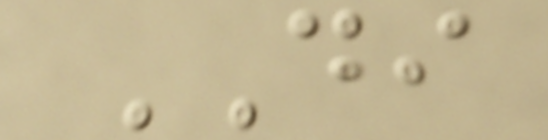DI
